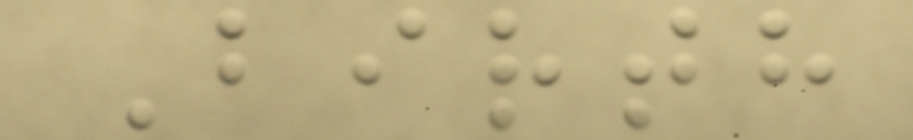Birth
